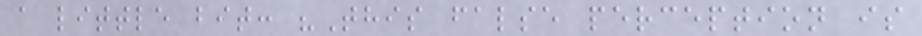a little bit: "This false perception is
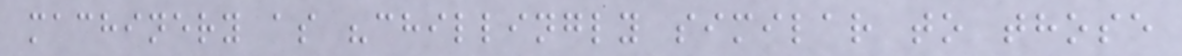machinery as "chillingly similar to those
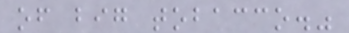of big tobacco."
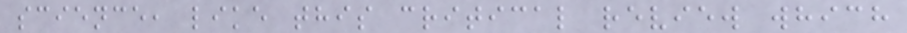science, like this critical review which
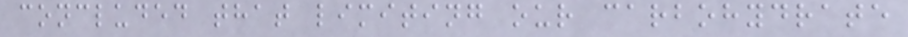concluded that limiting our carbohydrate
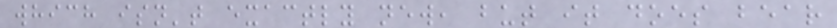which isn't exactly new, but it does bear
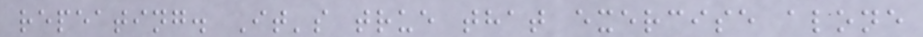repeating. It's true that exercise alone
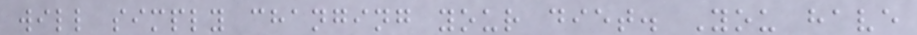will simply changing your diet. You have
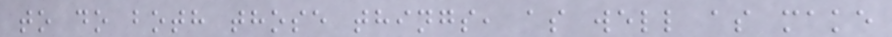to do both those things, as well as make
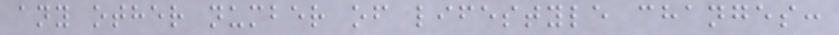any other number of lifestyle changes:
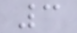3
